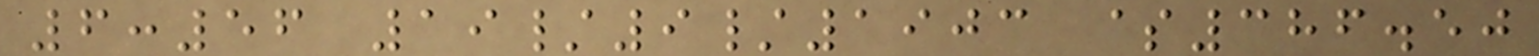6:56 19/9/1903 $386.50
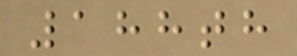188th
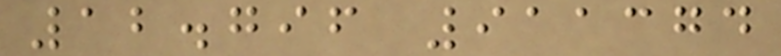12.796 911374
